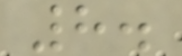8.
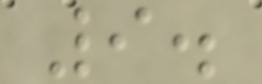9.
